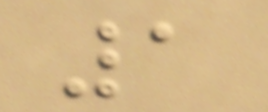1
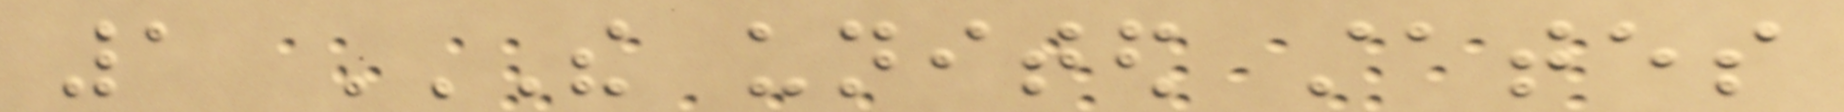1 THE UNITED STATES
